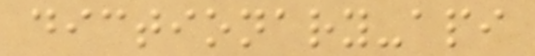dictionary-api
